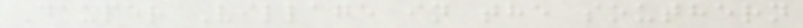Dauper Village in the southern
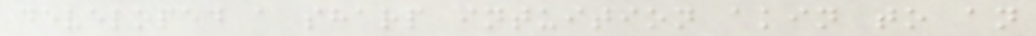developed a sharp intuition akin to an
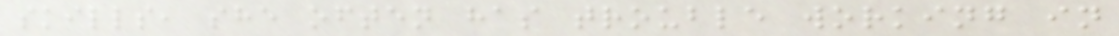skills, she often has trouble working in
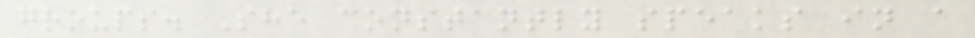groups. She constantly speaks in a
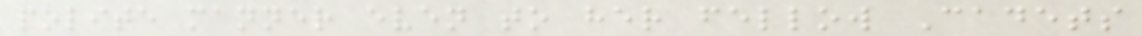polite manner even to her fellow Cadets
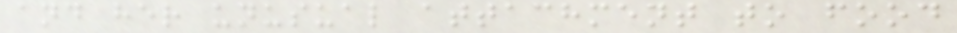and her unusual attachment to food
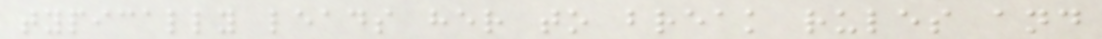typically leads her to break rules and
